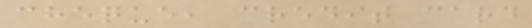cheque, credit card
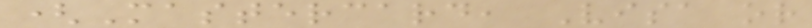(Mastercard, Visa or
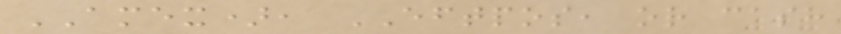AMEX), EFTPOS, or cash
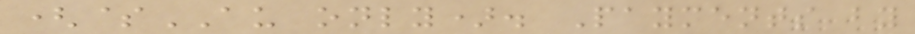($AU only). Payments by
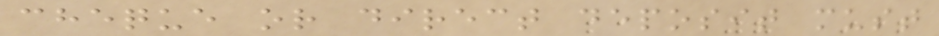cheque or direct deposit must
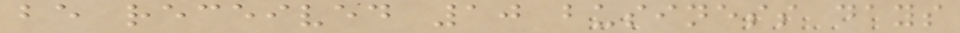be received 10 business days
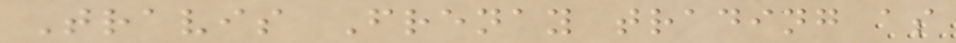Travis Frenay trading as
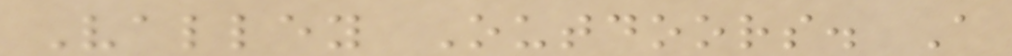Valley Outdoors. A
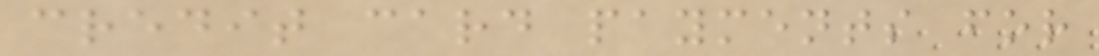credit card payments for
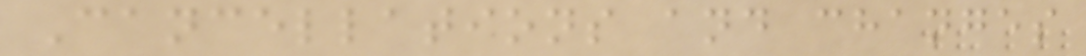Cancellations and changes
